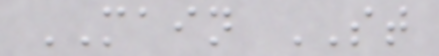MAIN ST
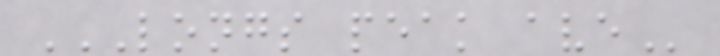LONGS PEAK AVE
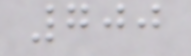700
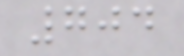704
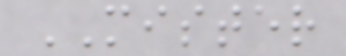MISTER
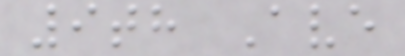9th Ave
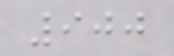900
